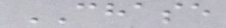CHASE
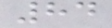84
